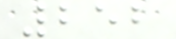252
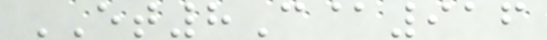ET8C@916
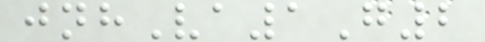jnhVa1G2
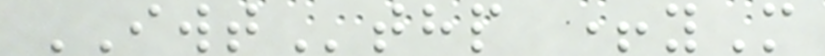IWTthp +yM
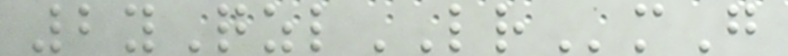2yQzlLRmG
